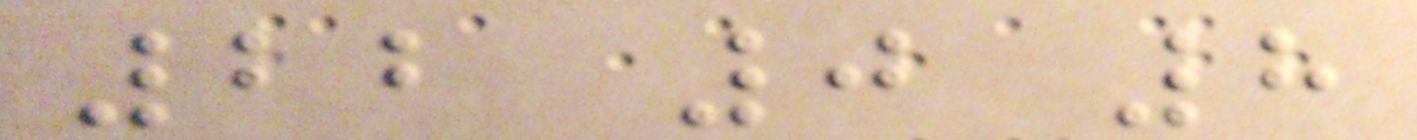22 0 8
